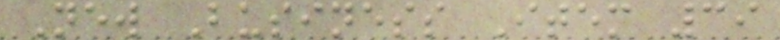New Business Item 39
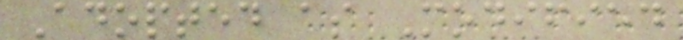Adopted as Modified
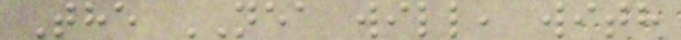The NEA will, with
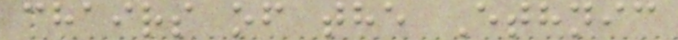chairs of the Ethnic
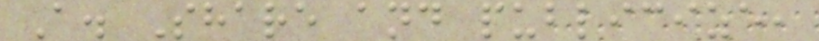A. Share and publicize,
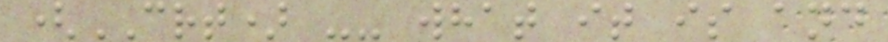(CRT) -- what it is and
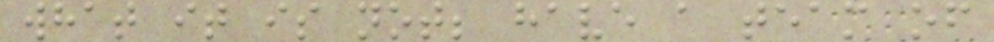what it is not; have a team of
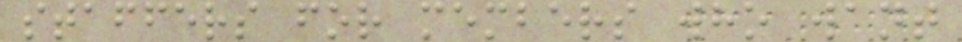staffers for members who want
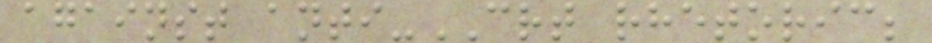against anti-CRT rhetoric;
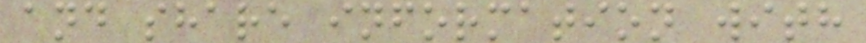and share information with
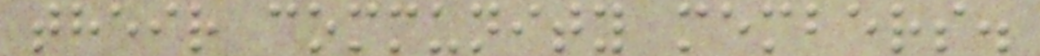their community members.
